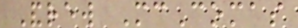Andrew McComas
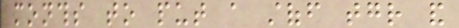months to put a stoff together and
